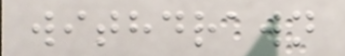withdrawn
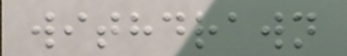withdrawn
